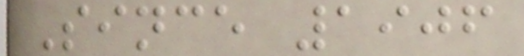Since 1906
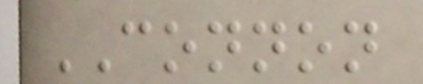CONNON
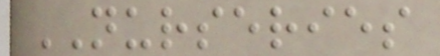NURSERIES
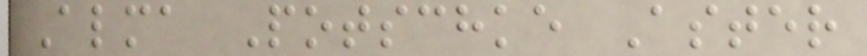Alma Potschke Aster
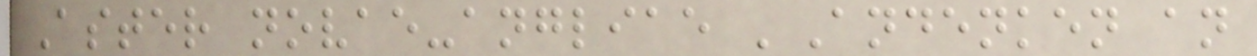Aster novae-angliae 'Andenken an
